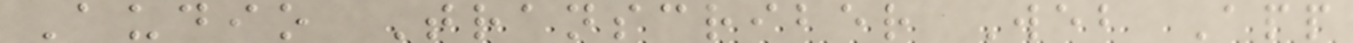Audio Transcriber Web App
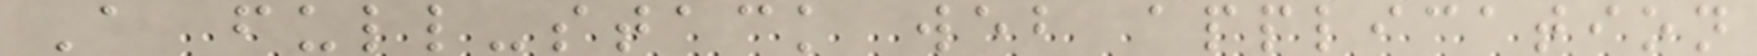A full-stack web application
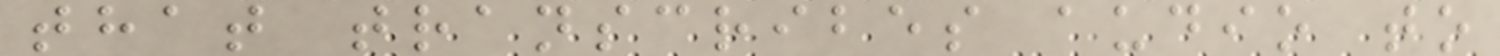that transcribes audio to
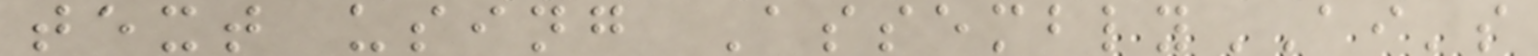text using AssemblyAI's
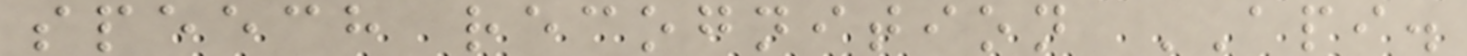speech recognition API.
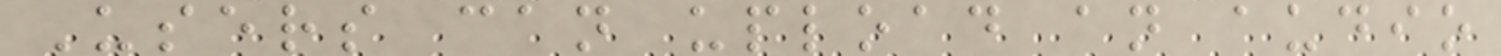Users can upload an audio
